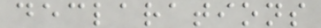declarations
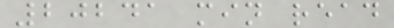20241 min read
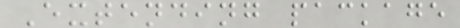Extending package
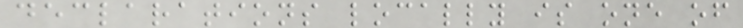declarations locally is one of
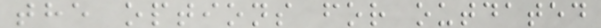the options for outdated
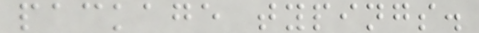package typings.
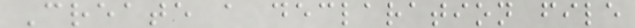Create a declaration file
